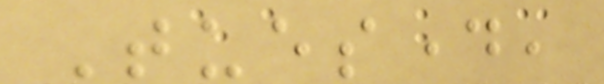Tuesday,
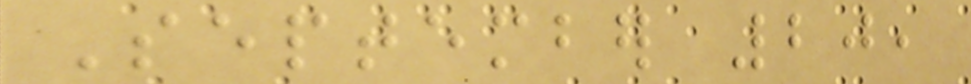September 20,
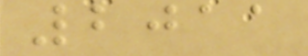2011
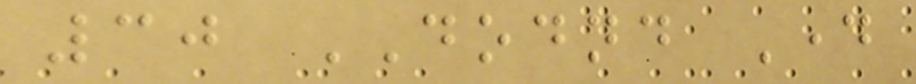30 DODND Day
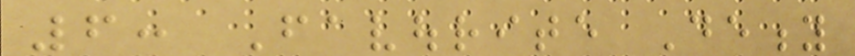6: Favourite Deity
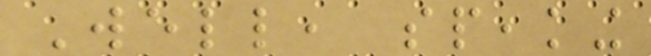Well, speaking
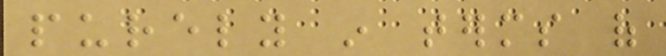purely in terms of
